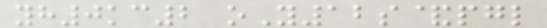yh0kc2 oY12s&pgl
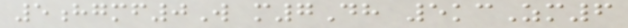5hgmf0W m7Dh 5kcZm6
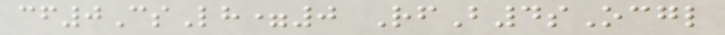cf0CsLh=0 RfB4sOcgl
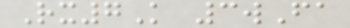Rx7K 3wFa
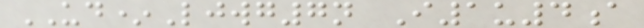UD*Ljwg7n I1u4a
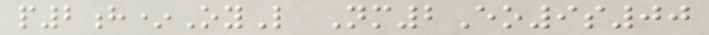p2h*OyL Nm2Eo9s00
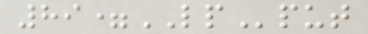89=LPput
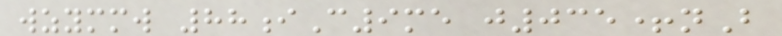wzymmw 88iC9me j035+nB
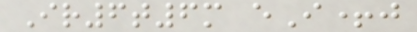Ir6t6m eI+j
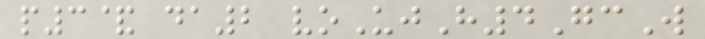p3& da2 voUjH4GcW
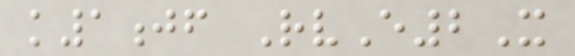k1jf RvE2X
